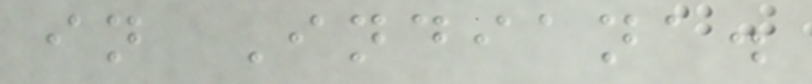in Indiana.
